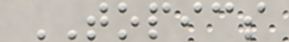TOPICS
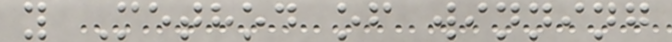y Method of winning
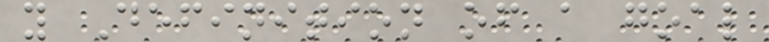y Definition of a goal
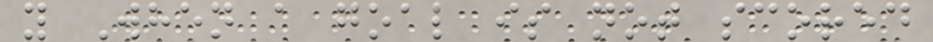y When a goal is not scored
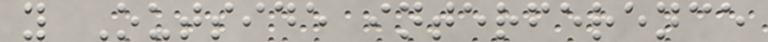y Outside interference
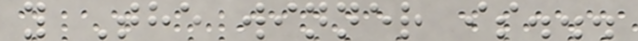y The winner is...
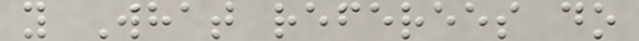y What referees do
